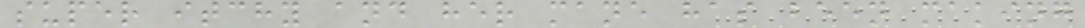super itchy and her mane has been making
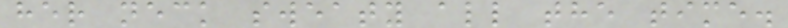her neck sweaty all the time.
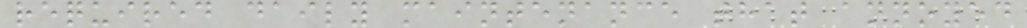required daily maintenance that annoyed
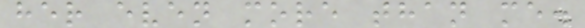her even more than me.
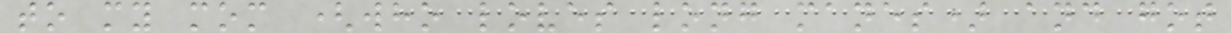to my mom (who loves long manes) and got
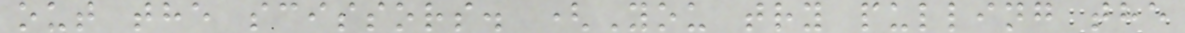out the scissors. (You try pulling the
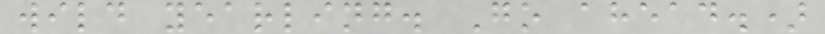wild yearling. Go ahead.)
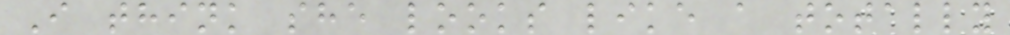I think she looks like a totally
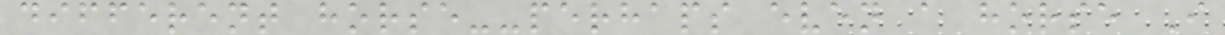different horse--perhaps even a horse I
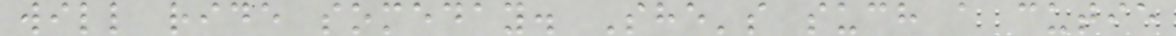will ride someday. She's such a cutie
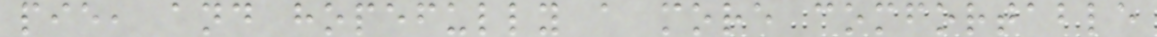pie, and hopefully a more comfortable
